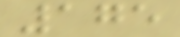175
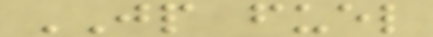JP fuel
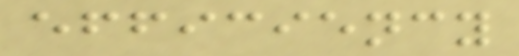efficiency
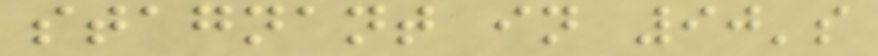stagnant in 90's
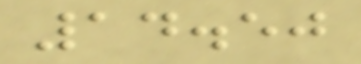14.50
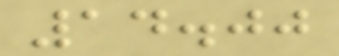14.00
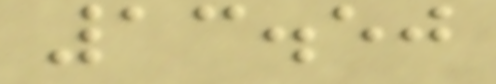13.50
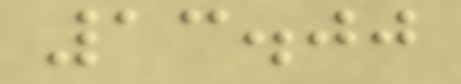13.00
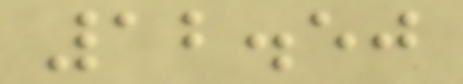12.50
